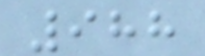988
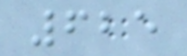625
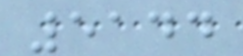5144
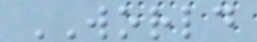WORLD
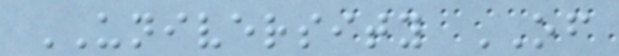UNIVERSITY OF
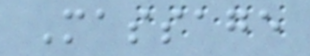Massage
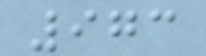973
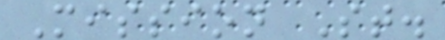Mission St.
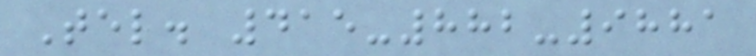Tel. 415-882-9881
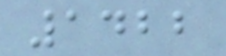1422
